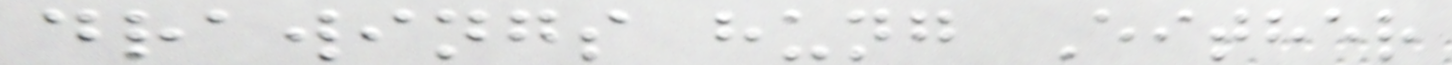drawings hung Either
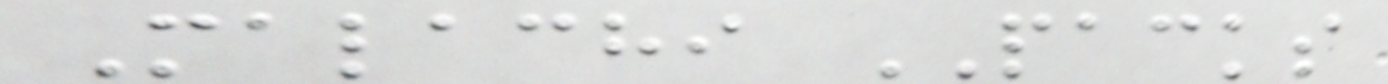Malachi PACKS
